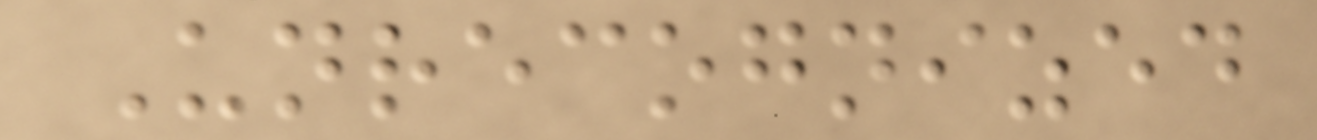Unrecognized
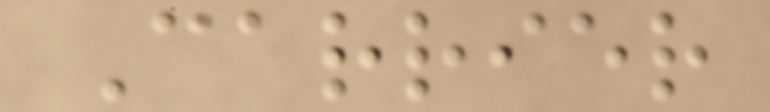Carrier
